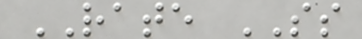RATE SS
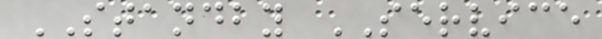STANDBY SERVICE
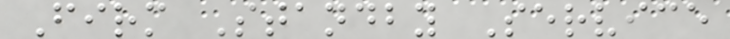Firm Standby Service
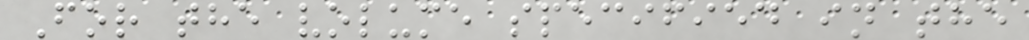For the volume specified in the
